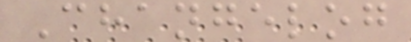Changelog
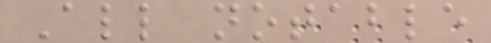All notable
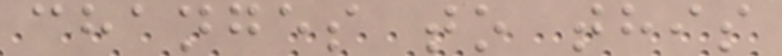changes to this
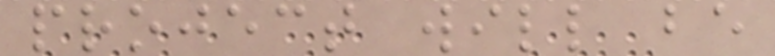project will be
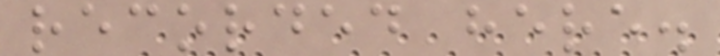recorded here.
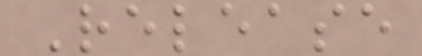Release
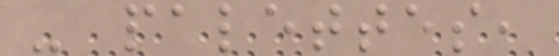- palettes,
